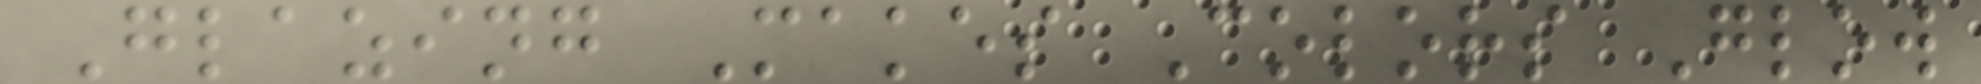Glazing Makes Colors Glow
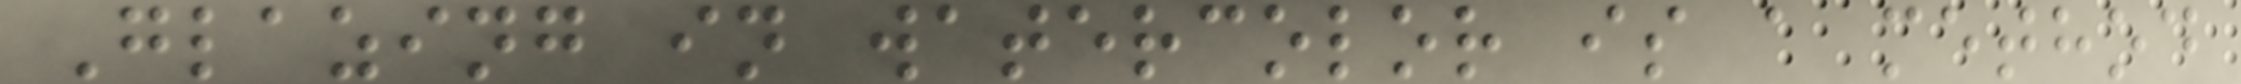Glazing in watercolor is a method
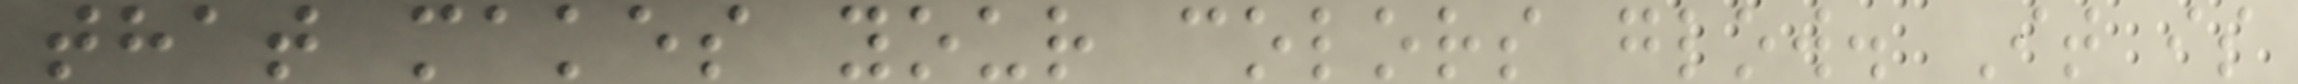that makes your colors glow. It is
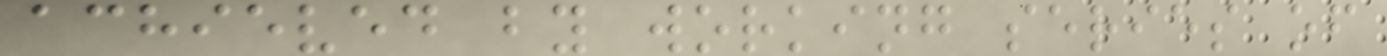achieved by working series of
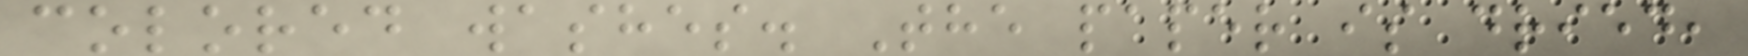colored washes. The paper is dried,
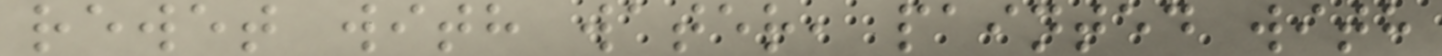rewet with water, painted with
